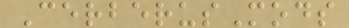CerberusMods
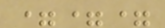===
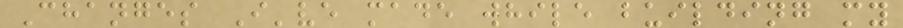Changes I've made while building my
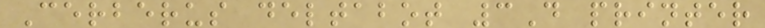Cerberus deltabot 3D printer
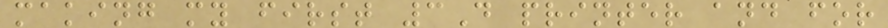making my first 3D printer and for
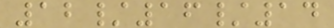12/16/14
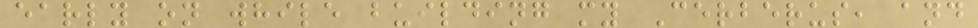early on while building my Cerberus, and
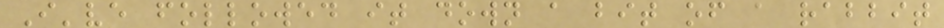I've followed it down a bit of a rabbit
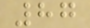87
